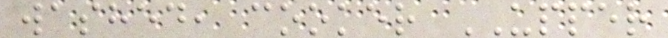washed, cooker UPPER
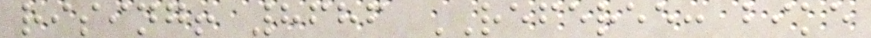rising! 8686 REFEREE: bike
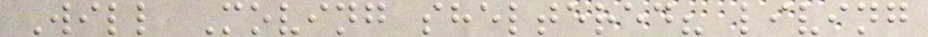Will Moving sheltered? living
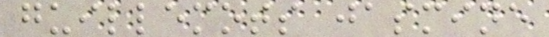guillemots jasmine
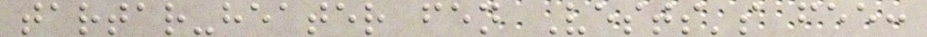tartar-heater fen Vests's fee:
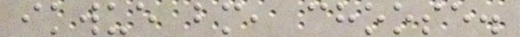ikwue bm, choose.
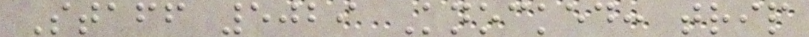Staff 5029 Knocked: trip
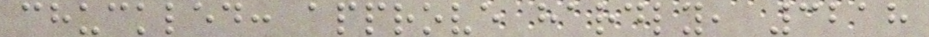chuckled: approve hardly, 3218
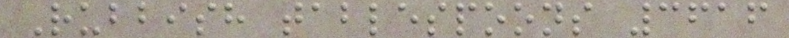Rubbish tablespoons 3616
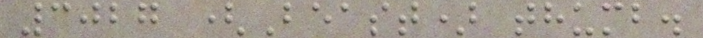3027 (Beast) thumb.
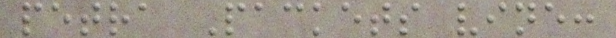petra Packets vine:
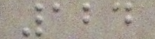124
